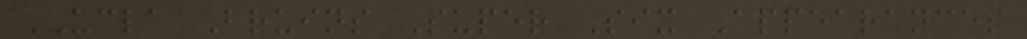UCLA Bruins Super Six Appearances
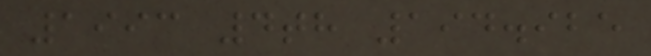1993 4th 194.925
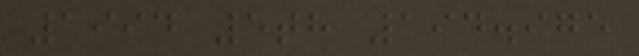1994 5th 194.975
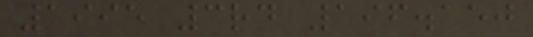1995 3rd 196.150
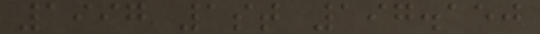1997 1st 197.150
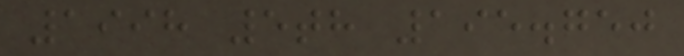1998 5th 195.750
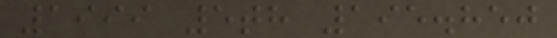1999 5th 195.850
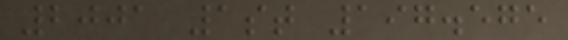2001 1st 197.575
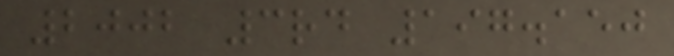2002 3rd 197.150
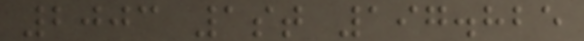2003 1st 197.825
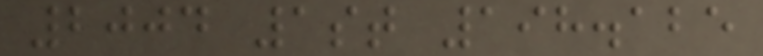2004 1st 198.125
